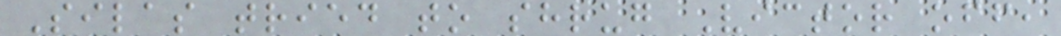Silas tried to shrug Victor off,
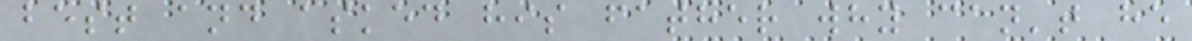best and asked his father why can't he
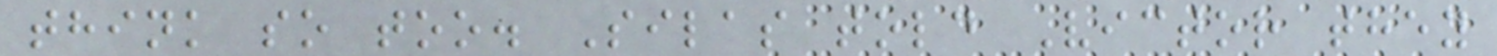think so too. Silas told Victor they
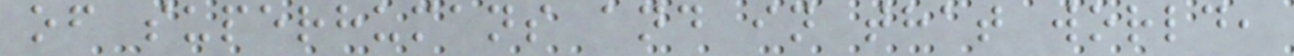of superhumans and in that world,
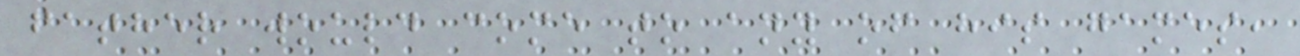father would come to any of his games,
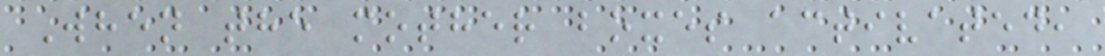When the mother boxes activated,
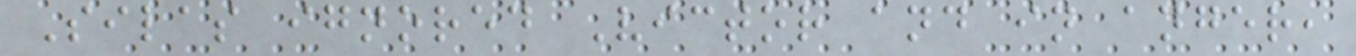Silas ignored Victor and in anger,
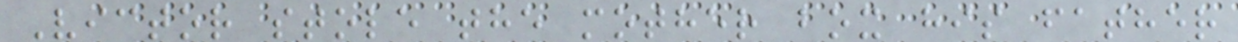Victor stole the mother box his father
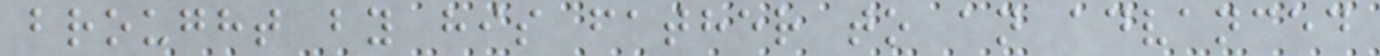brought by his father to an advanced
